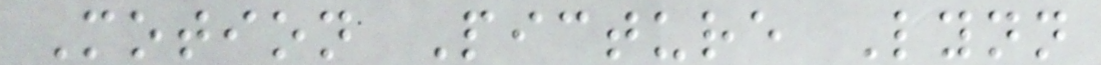Motion Picture Lynn
